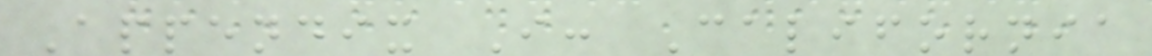Appendix I: California
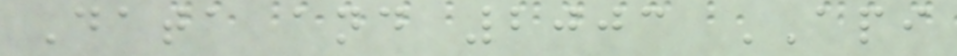Data and 2003 API
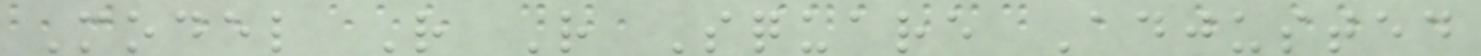Model R R Square Adjusted
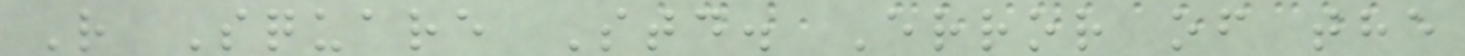R Square Std. Error of the
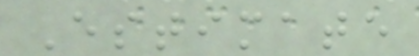Estimate
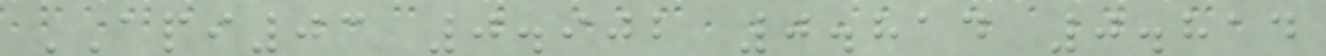API03 0.902 0.814 0.814
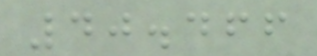40.466
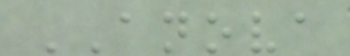ANOVA
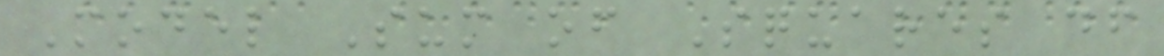Model Sum of Squares df
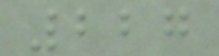227
